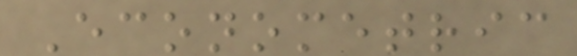Econometric
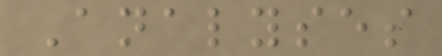Analyses
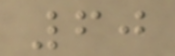60
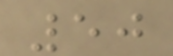50
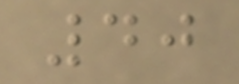40
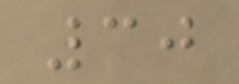30
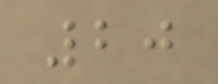20
